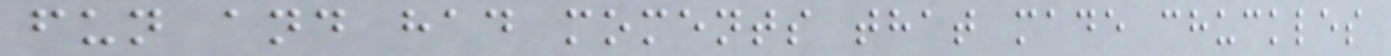fun and had moments that made chuckles
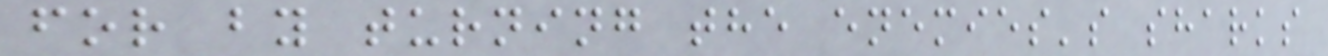for by turning the enemies's sharks
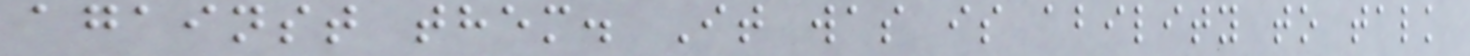against them. It was is ability to talk
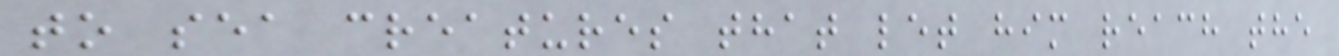to sea creatures that let him reach the
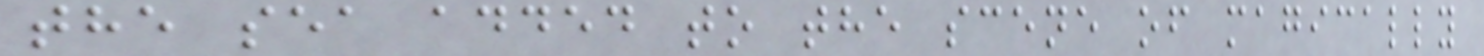the sea added to the scene of magically
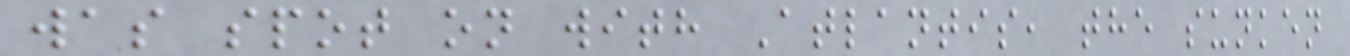was spot on with Atlantis, the sunken
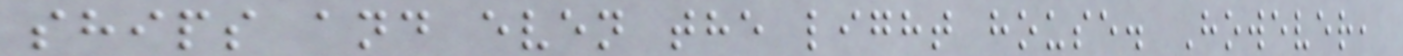ships and even the light house. However,
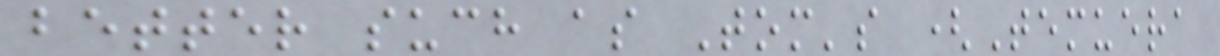better such as Tom's (Temuera
